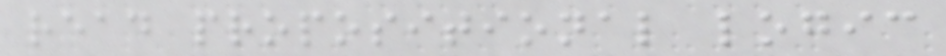read propositional logic
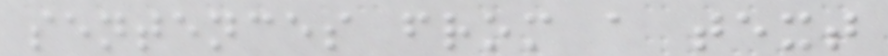sentences from a text
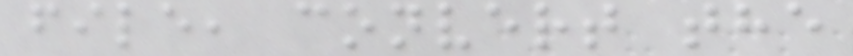file, convert the
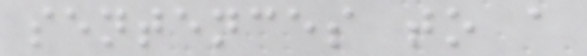sentences to a
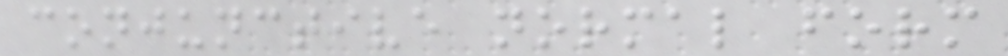conjunctive normal form
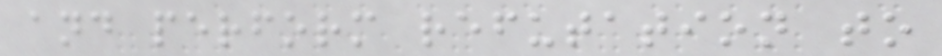and perform refutation to
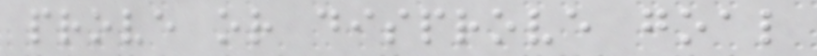prove or disprove goal
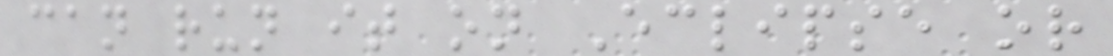can run it on Eclipse or
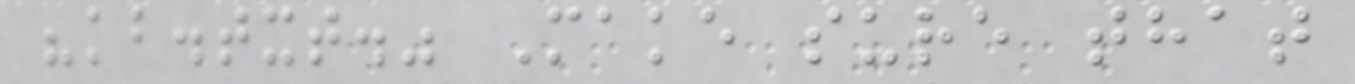"kb.txt." Make sure that
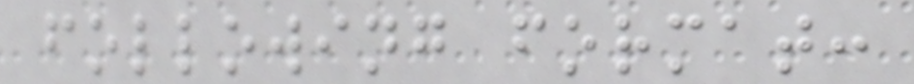following format:
